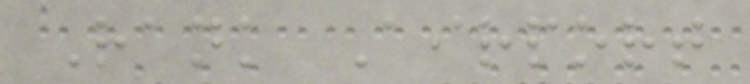Rank Airport
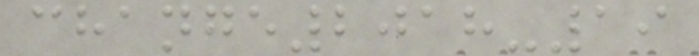change2018-19
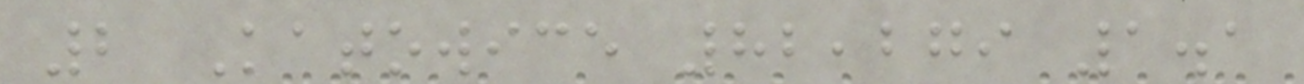2 Katowice 82,279 1.1
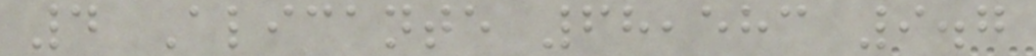4 Alicante 68,583 9.7
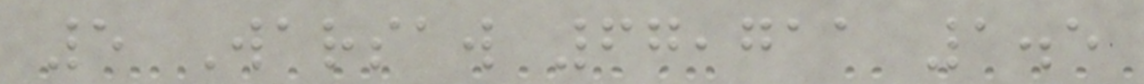5 Warsaw 67,711 1.5
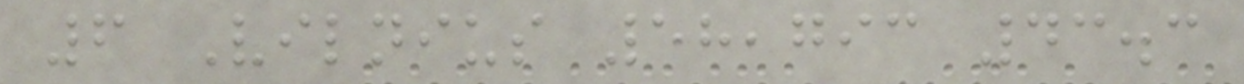6 Vilnius 58,793 43.3
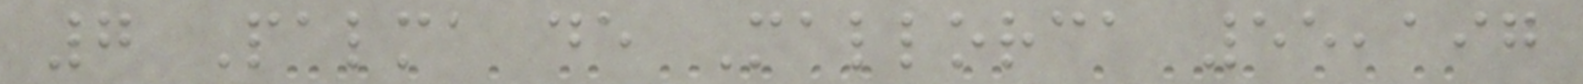7 Palma de Mallorca 55,197
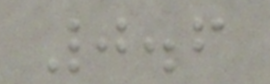0.6
